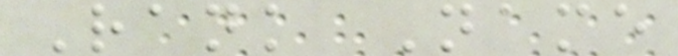Rank Name
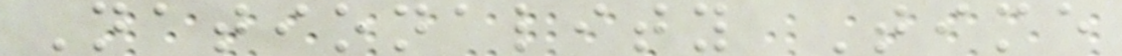Nationality Time
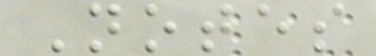Notes
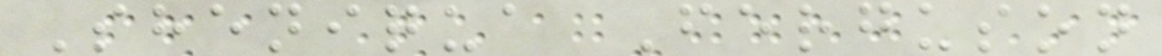Sheniqua Ferguson
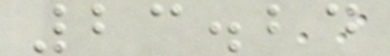23.24
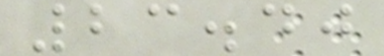23.40
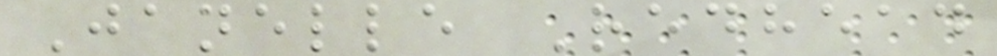Janelle Redhead
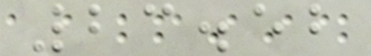23.52
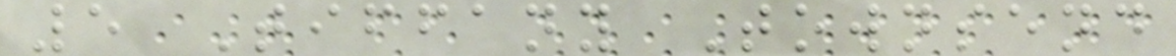5 Tiffany Townsend
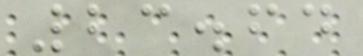23.64
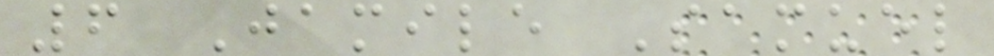6 Jamile Samuel
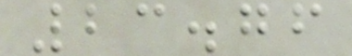23.76
